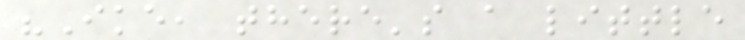"Ike, there's a little
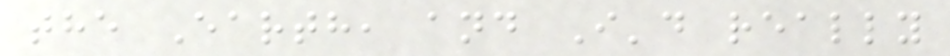the Earth, and I'd really
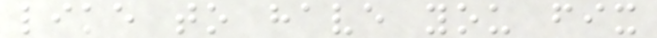like to have you fix
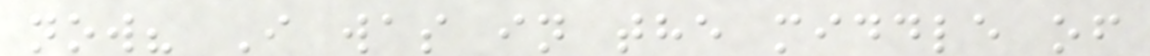now? I was in the middle of
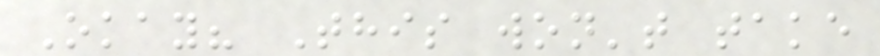Okay? This won't take
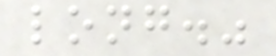long."
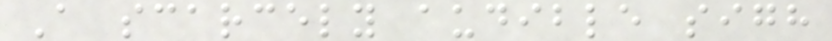A scarcely audible sigh
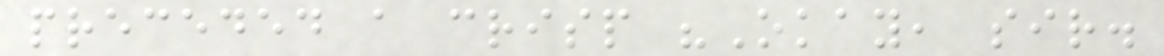preceded a crisp "Okay, sir.
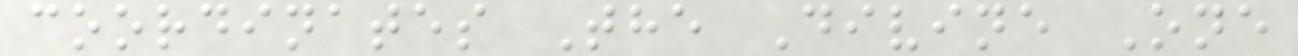coordinates The Divine One
